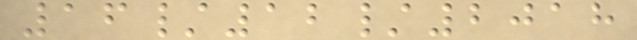16/12/2018
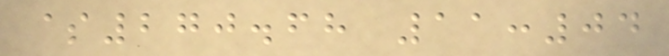$270.68 11:04
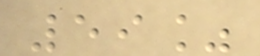59%
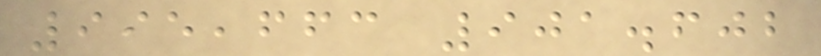995,663 901.602
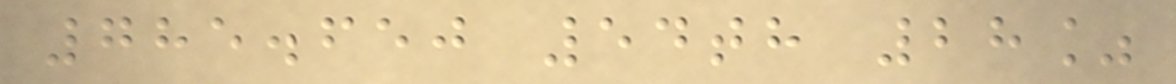785.650 54th 28%
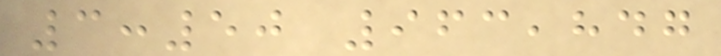3:50 963,847
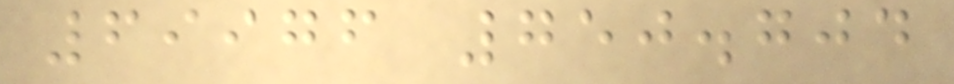69976 750.704
